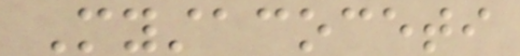Mystacoceti
